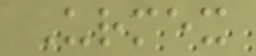Urmex
